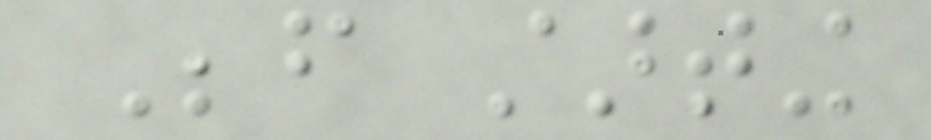Before starting
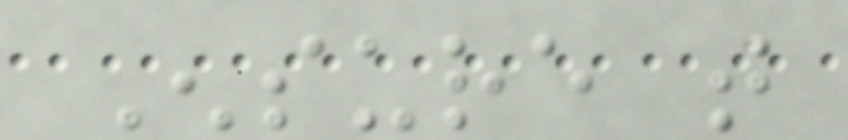Ensure that
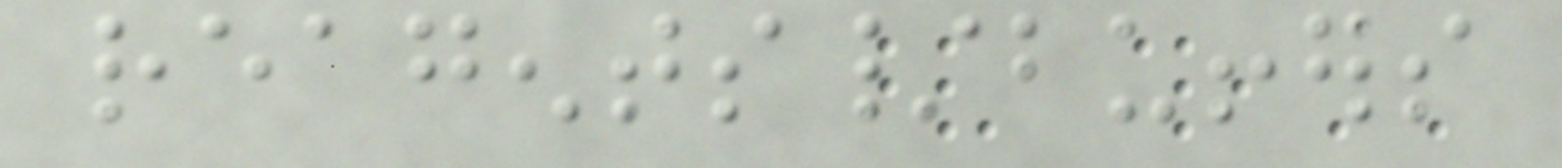reagents/buffers
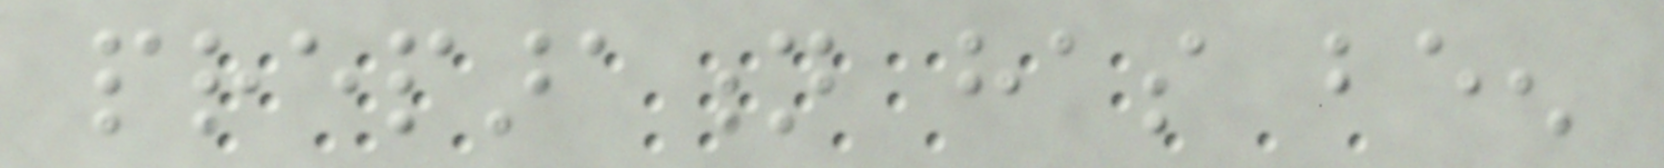preparation has been
